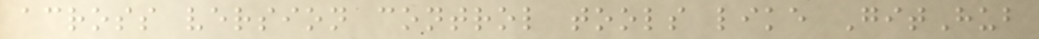across version control tools like GitHub
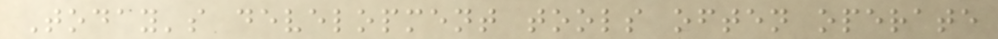Today's development tools often operate
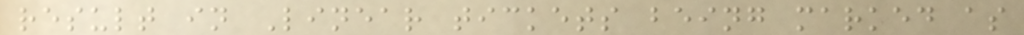result in Linear tickets being marked as
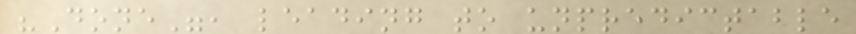"Done", leading to unpredictable
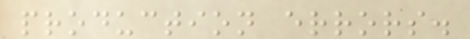production errors.
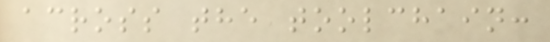across the toolchain:
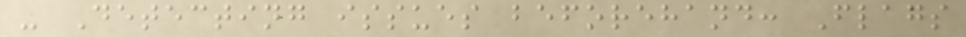- Detecting issues beforehand: Flags
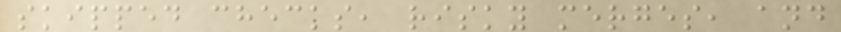skipped checks, risky merges, and
